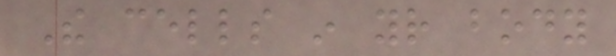The cells in your body
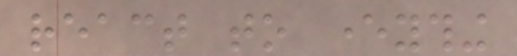react to everything
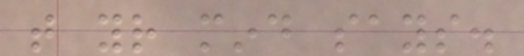that your mind says.
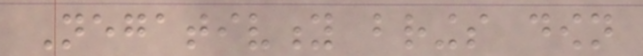Negativity brings down
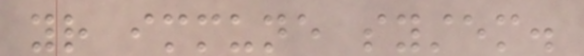your immune system.
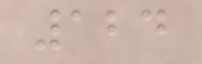124
